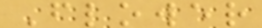Flower
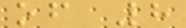of 8
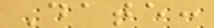Date:
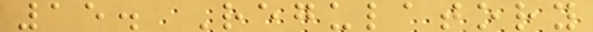15. Regulatory
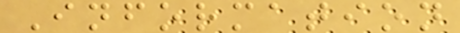Information
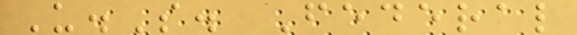U.S. Federal
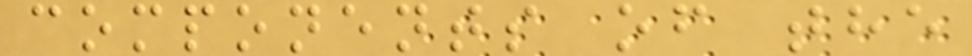components of the
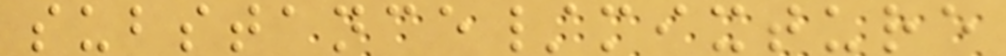substance/mixture
